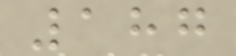187
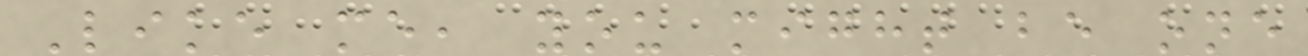Like me, you might be one
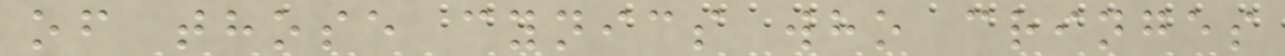of those cynics who cringes
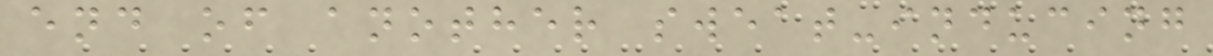end of another sweat-inducing
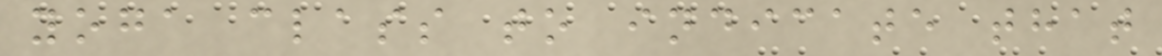yoga class to indicate that
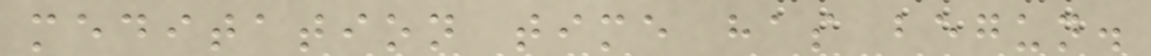meditation time has begun.
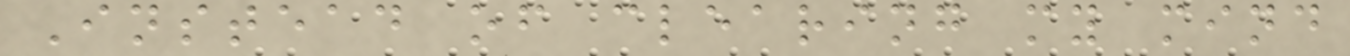Instead of clearing my mind
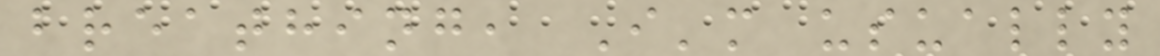breathing, I'm usually
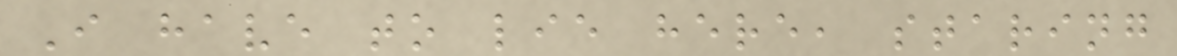I have to lie here, staring
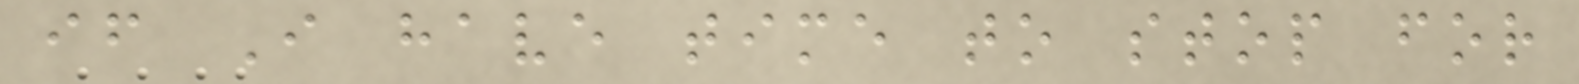if I have time to stop for
